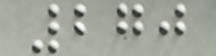270
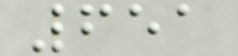651
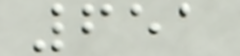651
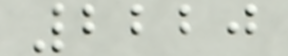2220
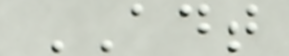ADT
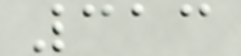313
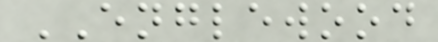ENGLEWOOD
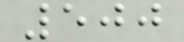500
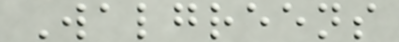Walgreens
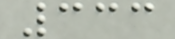333
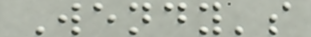Wendy's
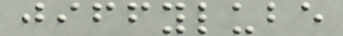jiffylube
